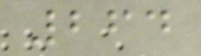264
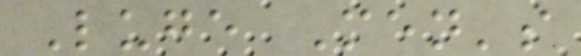Luge Men's
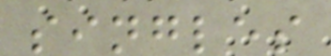singles
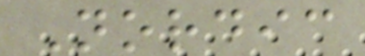Nordic
